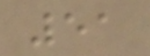51
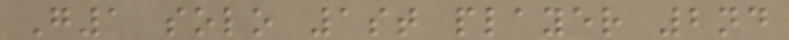G1 solo 1st player 2nd
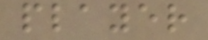player
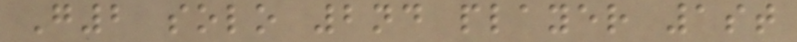G2 solo 2nd player 1st
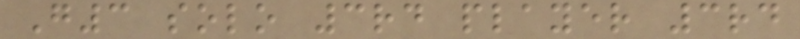G3 solo 3rd player 3rd
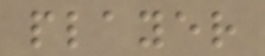player
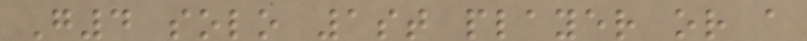G4 solo 1st player or a
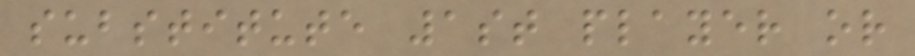substitute 1st player or
